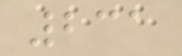231
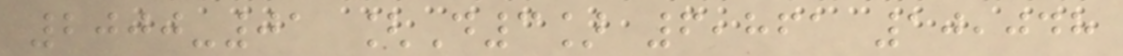2000-01 [D3] 6,861 10,048
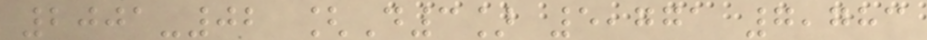2001-02 [D3] 5,771 7,783
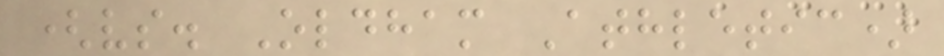(vs. Oldham Athletic)
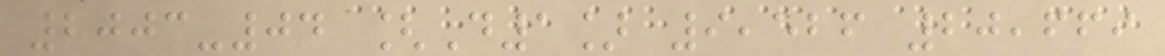2003-04 [D1] 9,526 20,669
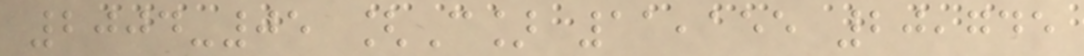2004-05 [C] 11,155 20,745
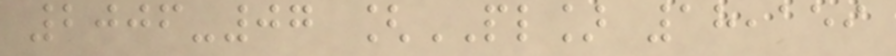2006-07 [PL] 18,159
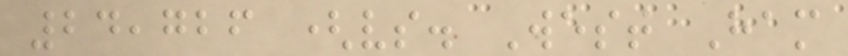24,726 (vs. West Ham
